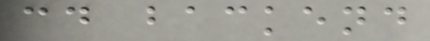cd backend
